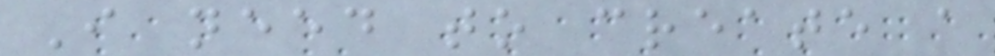I need to create a
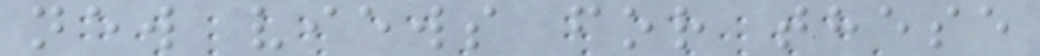new views for these
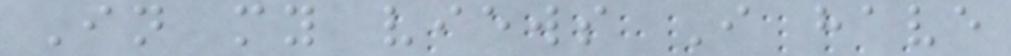In my views I have
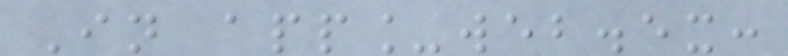In app_web.ex:
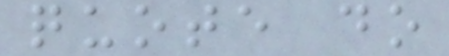quote do
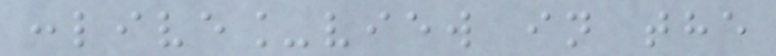:live_view in the
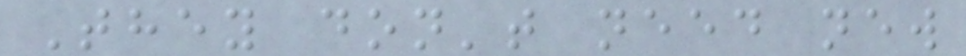They don't need new
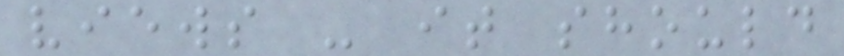views - it should
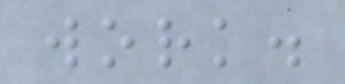work.
